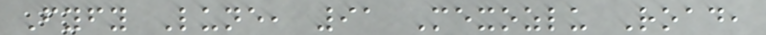Fyfy Lune, 91 Mexozlu Road,
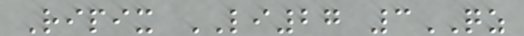Ripix LI27 3QZ
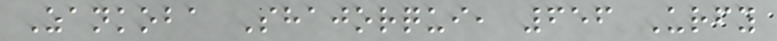Zankoba Shajorqui, 656 Urfy
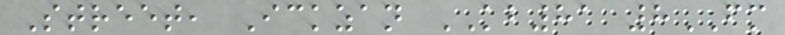Street, Ickzan KB81 8FM
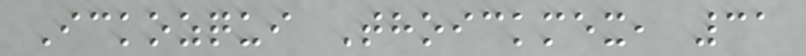Ickozqui Thoickmex, 31
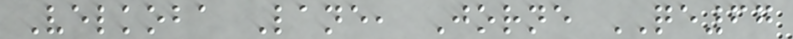Velkoba Lane, Jorne QE67
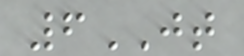6JT
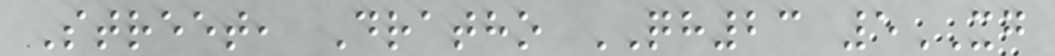Street, Dratho QH23 5XG
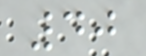40
